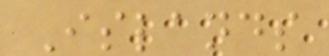Islands
